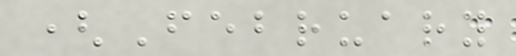(February
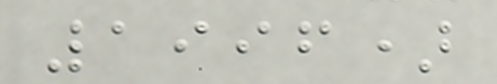1996)
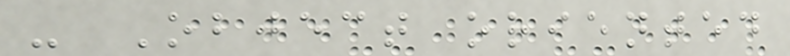- Object oriented
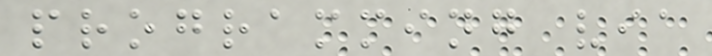programming via
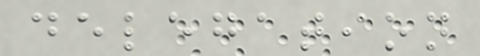delegation
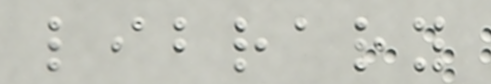library
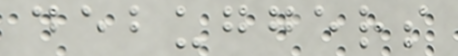debuggers
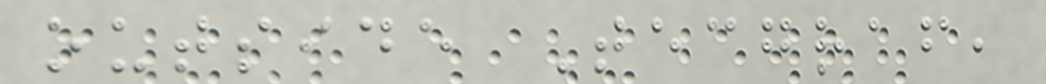outside Tecgraf,
